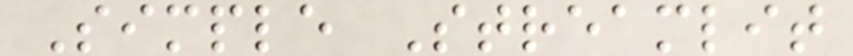Simple Streamlit
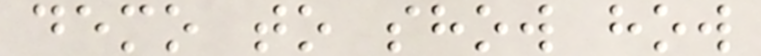demo to show how
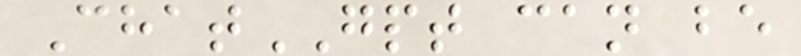ChatGPT can be
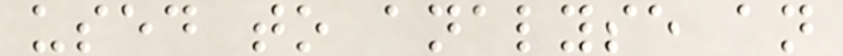used to analyse an
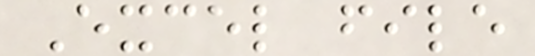Excel file
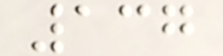137
